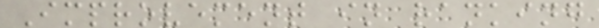Improvement in ranking
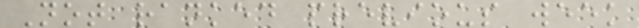Not ranked previous week
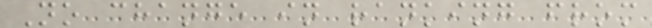No change in ranking from
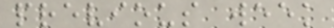previous week
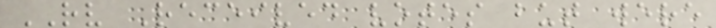RV Received votes but were
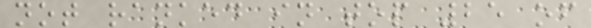not ranked in top 25 of
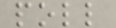poll
